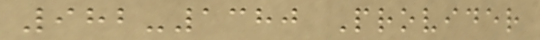982-1380 Provider
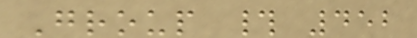Group # 452
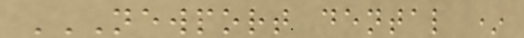NEWPORT DENTAL *
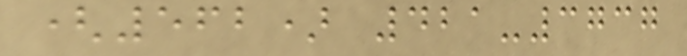(562) 421-3737
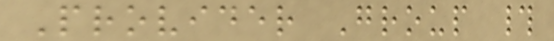Provider Group #
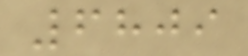6809
